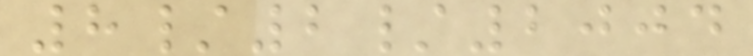8/2/2004
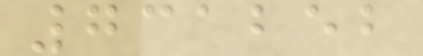731252
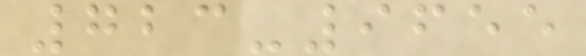723-9655
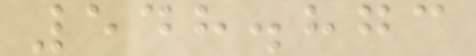548.873
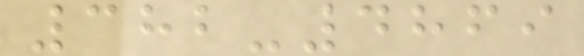382-4869
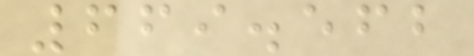669.562
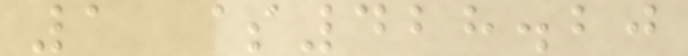1 $428.20
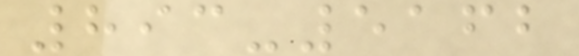893-5162
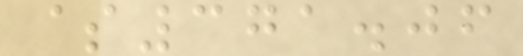$371.06
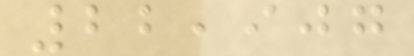22,907
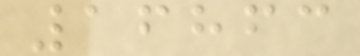16863
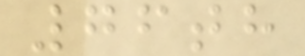76th
